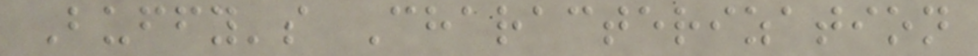Buffy's Characterization
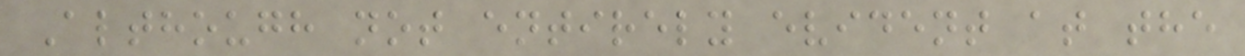Although not entirely evident at the
